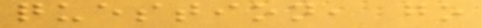question, go
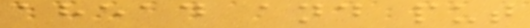ahead and put
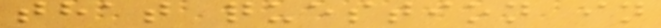that question in
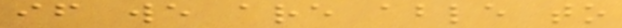if we are able to
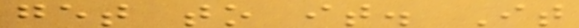get to it. It
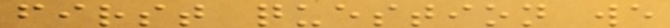first question we
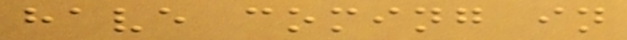have coming in
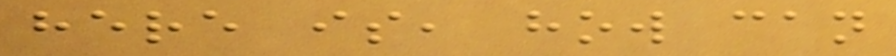here is, how can
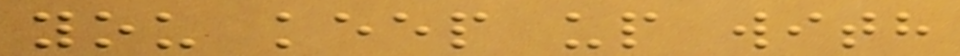you keep up with
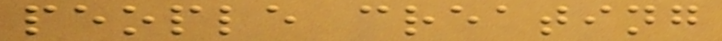people creating
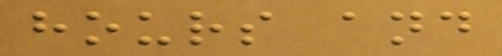hours and
